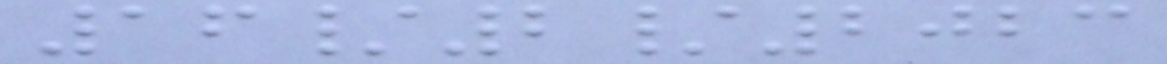16/2/2023
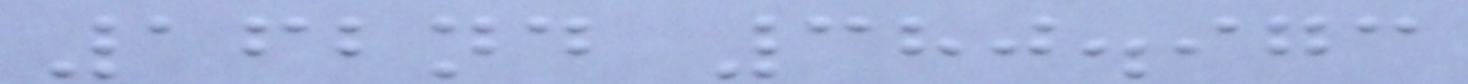162nd 380.973
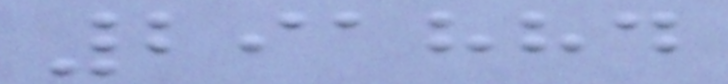291884
